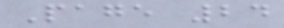Page 24
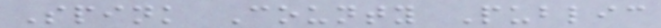Spink County Public
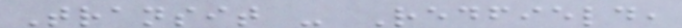Transit - Redfield,
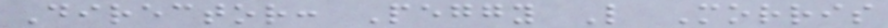Director: Peggy L Morris
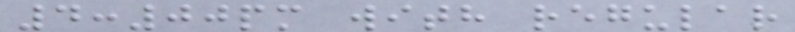4:00pm with regular
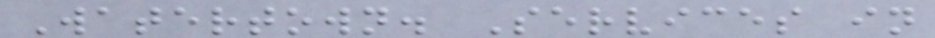Watertown. Services in
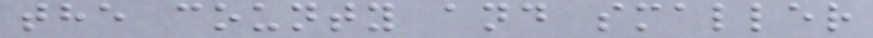the county and smaller
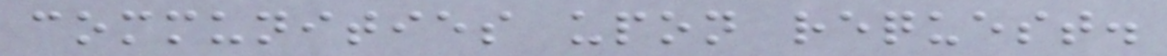communities upon request.
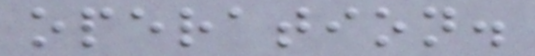operation.
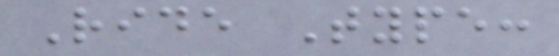Ride Type:
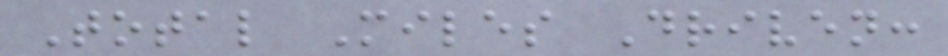Total Miles Driven:
